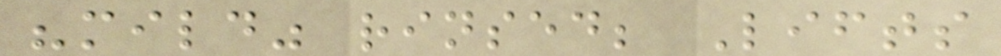"mild" rinsed; Lifts
